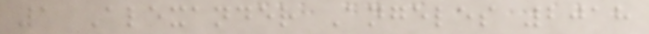1 Alexander Angeles 2018
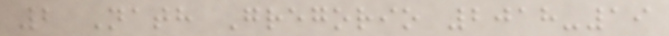2 Nath Gregorio 2018-19
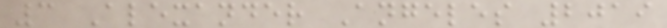3 Alexander Angeles 2019
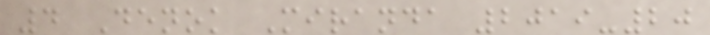4 Denok Miranda 2019-20
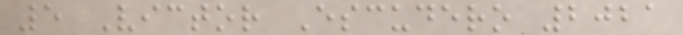5 Victor Escudero 2021
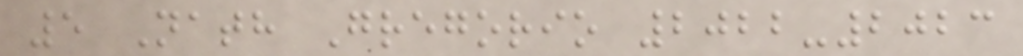5 Nath Gregorio 2022-2023
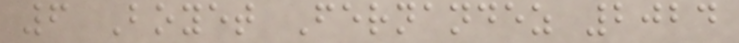6 Boyet Fernandez 2024
